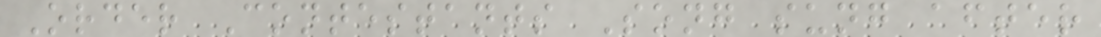Order Contestants Song sung after
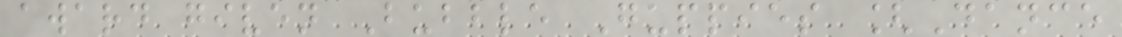award given Bubble Guppies [Dance
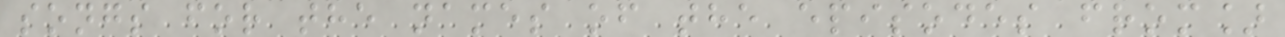songs for the names of the episodes from]
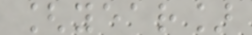[year]
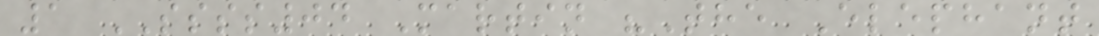1 SSSS04 Martin "The Elephant
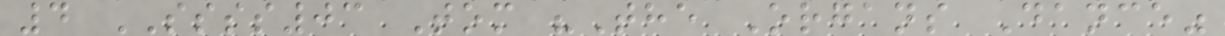4 SSSS03 Tom "The Organs Dance"
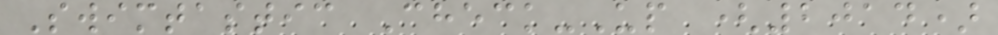Swimtastic Check-Up (2014)
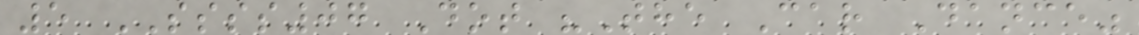5 SSSS07 Dot "The Car Dance"
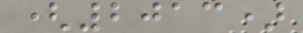(2013)
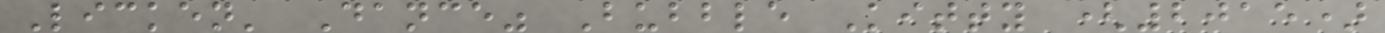Licken' Dance" Bubble Kitty (2015)
